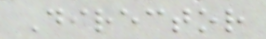Director
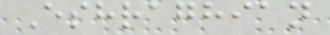Eshraghian
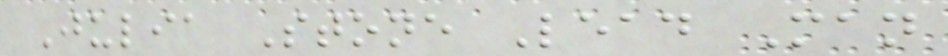Julia Stone Lead Man
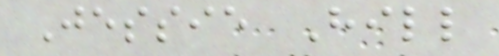Jessie Hill
